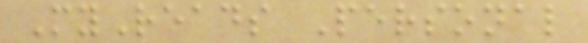MyReads Personal
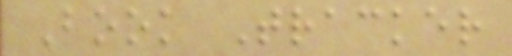Book Tracker
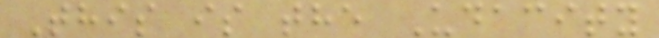This is the Udacity
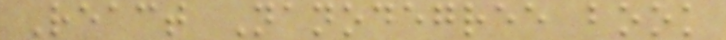React Nanodegree book
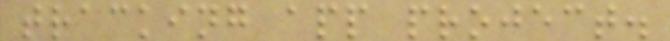tracking app project.
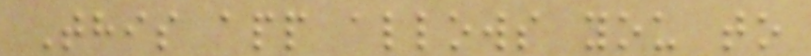This app allows you to
